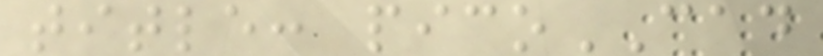title: picoCAD
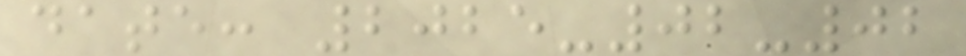date: 2025-02-02
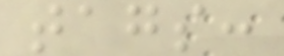tags:
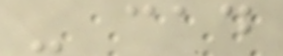- cad
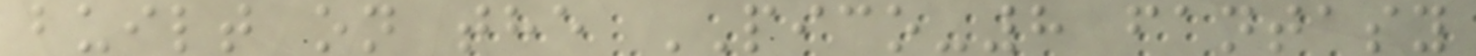built on the PICO-8 fantasy
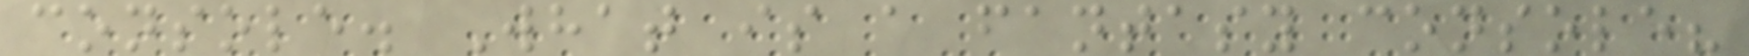console. What is a fantasy console?
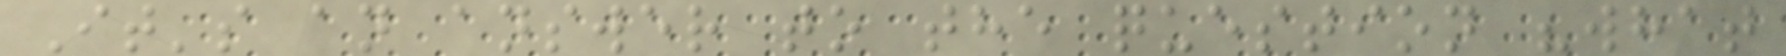It's an answer to the question "what
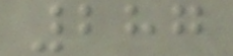287
